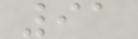91
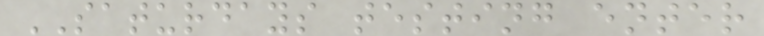SATURDAYS testing enter
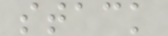stack
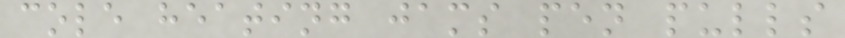cole heating jams pen pulls
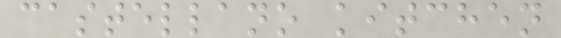castellano kitchen
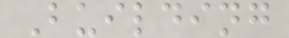Building
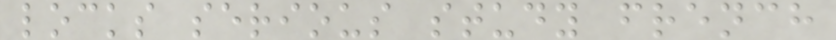locks serious study french
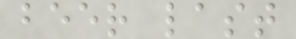beer last
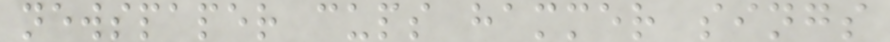newspaper cups hammer sings
